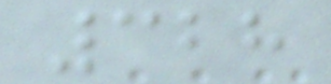328
